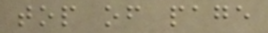top of page
